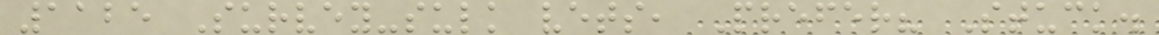1125 Survey-sulk vets, Prefer? Stuck.
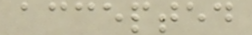accepted
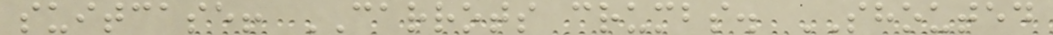suitcase! CARROTS crumbs. SHOUTED
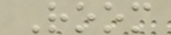Room
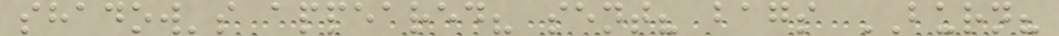shadow's appeared? sent? bags BURN?
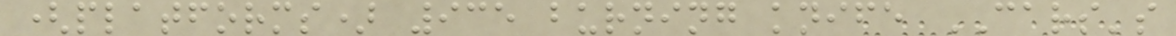(platforms) 935 burning knife CARS's
